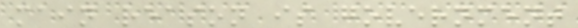main reason is government
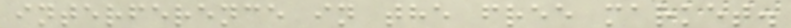interference in the free market.
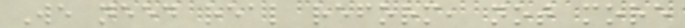We need real reform, not more
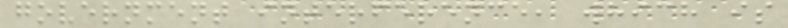government interference, which is
